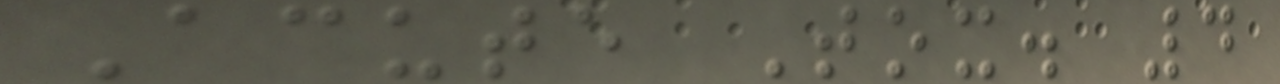Acute Tox. 4
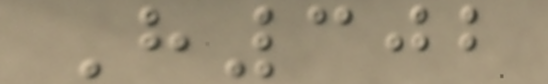H302
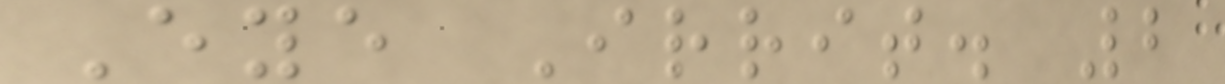Eye Irrit. 2
